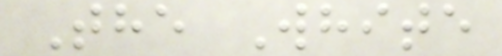The White
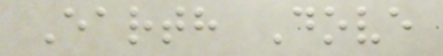Earth Dove
